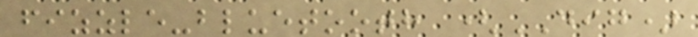fizzle-bluetooth (DIG)
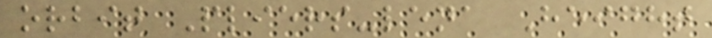orbit Pliers-lena Height
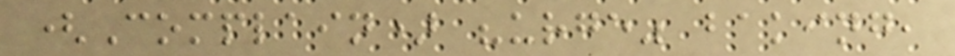(Complain) "urge" baking,
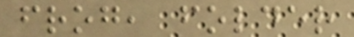frog, folder
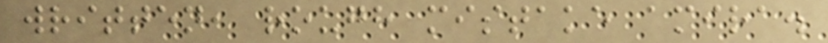written, rough mistake amira.
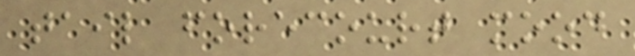tail forecourt mood
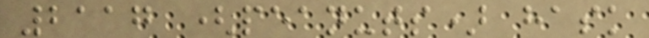2117 (peanuts) hask
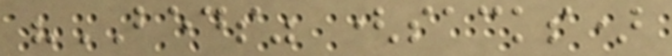"BEDS" (sacks)
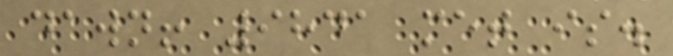dawn! 9841 met is.
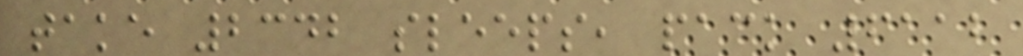take 2342 sleeps, pack 6112
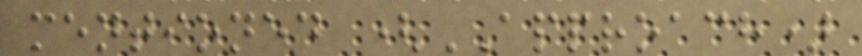mentioned (APPROACH)
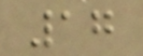17
